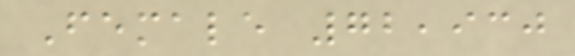Female 72,930
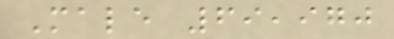Male 69,970
